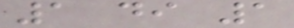1 di 1
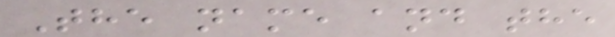The name and the
